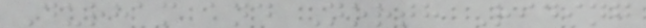Durham and North Riding
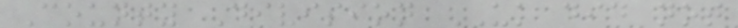County Division UK did not
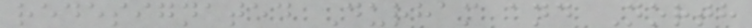redesignated Durham and North
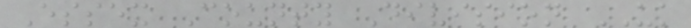Essex County Division UK
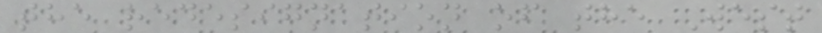the redesignation of the West
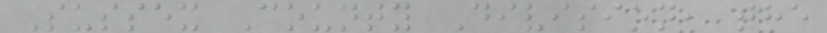Sussex County Division, the
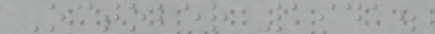October 1941.
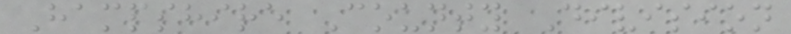Hampshire County Division
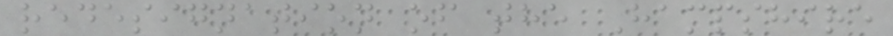redesignation of the Hampshire
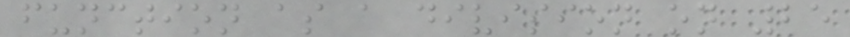function as a division on 25
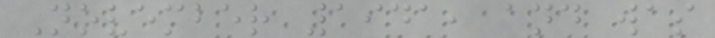November 1941, and was
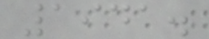1941.
